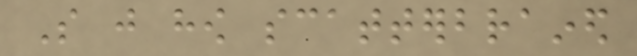So just how scatterbrained
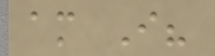am I?
